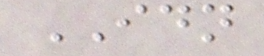IDN
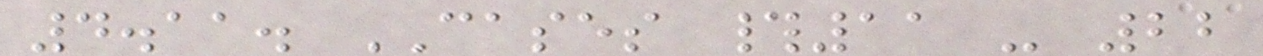4.11. CASES #11 - 22
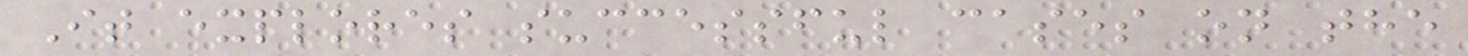It explores successful cases on the
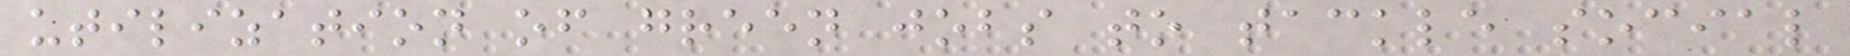utilization of green jobs to tackle social
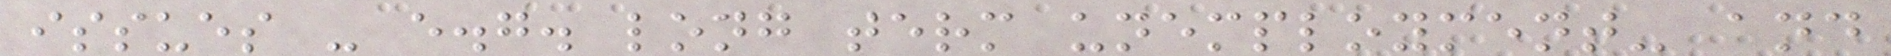issues - e.g. long term unemployment- and
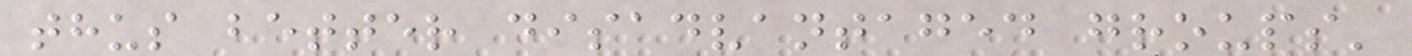thus better disadvantaged groups'
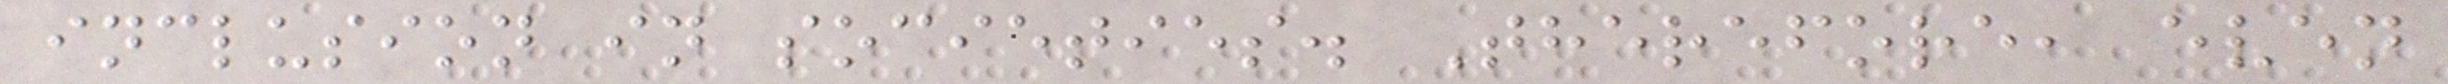inclusion in societies. Therefore, even
